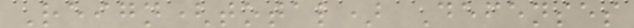Reign(total) Defenses
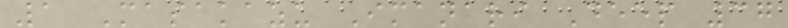1 Masakazu Imanari Deep 37
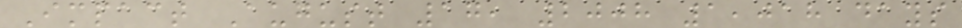Impact August 17, 2008 1,018 days
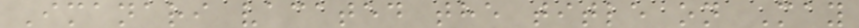Imanari vacated the title on May
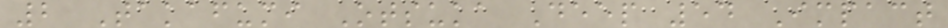2 Takafumi Otsuka Deep 54 Impact
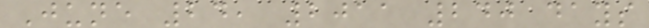June 24, 2011 240 days
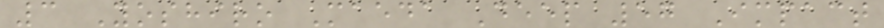3 Yoshiro Maeda Deep 57 Impact
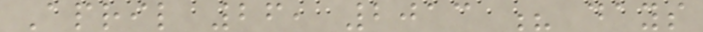April 26, 2013 ? days
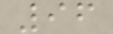96
